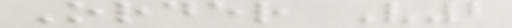Order V2
